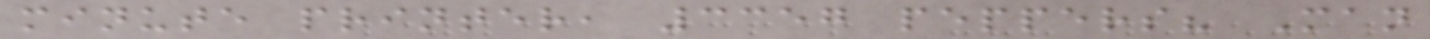minute printer, 3357 peppers? Man
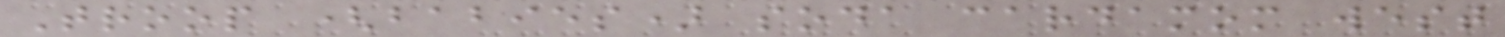Troop (babies) soda cardamom west
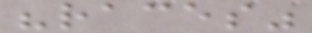"races"
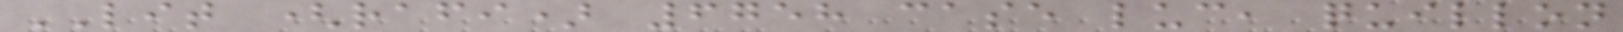LIT (rafi) 6758 case luc, quillon
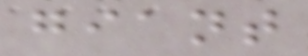giant
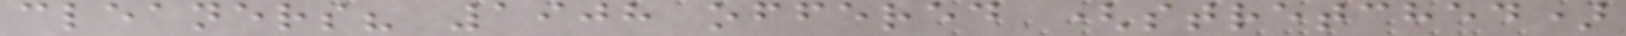cleaners? 1908 offered (stretched)
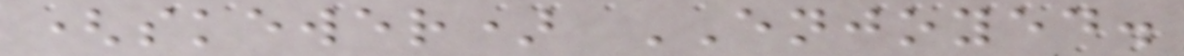(skewer) ENJOYED.
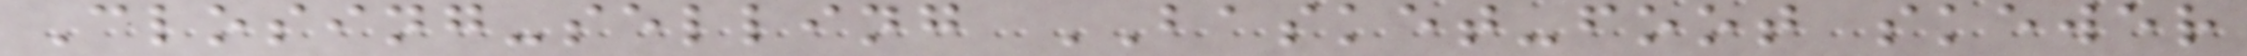Closing-selling BASKET-foot skewer
